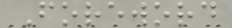Foreword
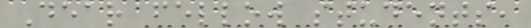Dear fellow students,
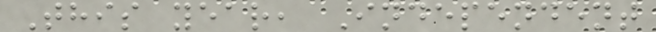This year, Independent
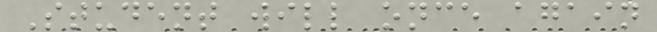Student will once again
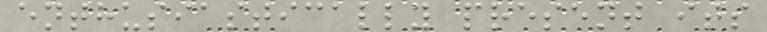enthusiastically present its
